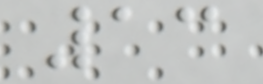13
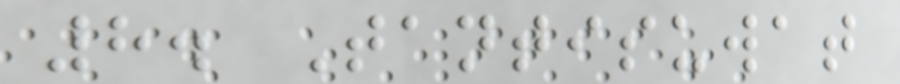8. Tantisuwat
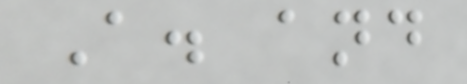A. and
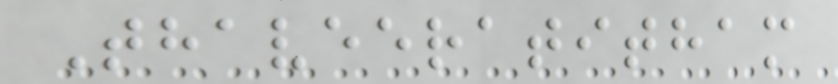Thaveeratitham
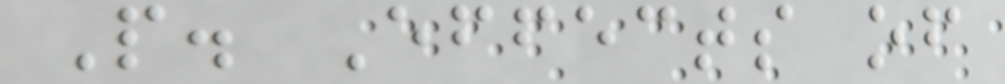P. Effects of
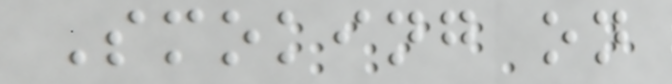Smoking on
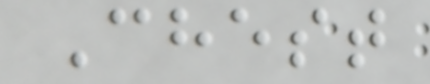Chest
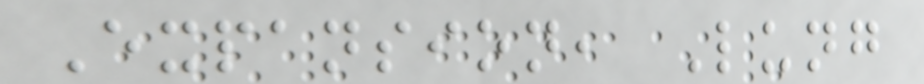Expansion, Lung
